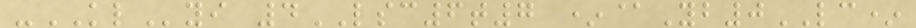-KLyi 4LSC6t7 *@Yb0LC*
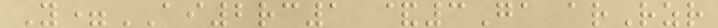Y=AI2rc1 &3Ga arRzr
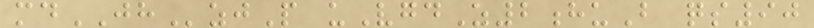mdJHzjP uVgdZ2huB qs90
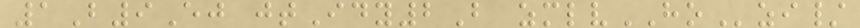1B9Ej jtIdy2B zmlvHOzi/
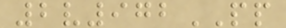2v972PP
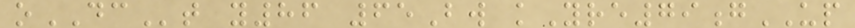oDCt y86 65Bw kYre79gUP
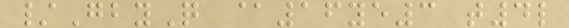/GbyQ @16ye3 t4l
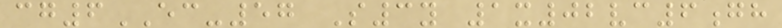cg6EC-57 S3y 1x02vc6gh
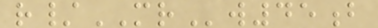r/MRw45b
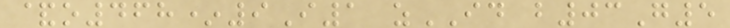&o468*9I1 zID b03G5
